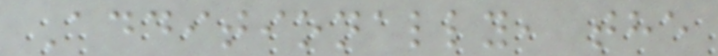Additionally, the
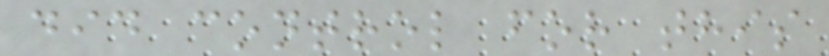did control for this
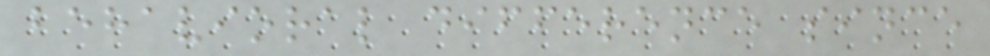behavioral difference since
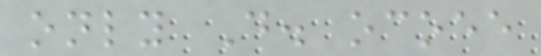only D. ocoee
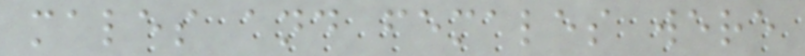males and females were
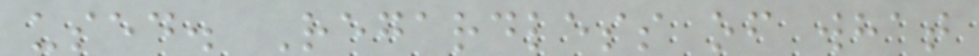used. Regardless of what
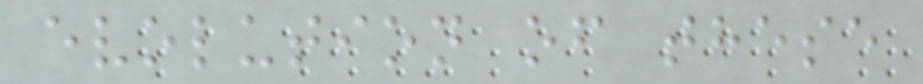evolution of these
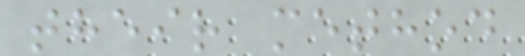their method
